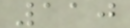110
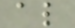al
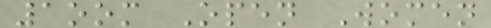1oom Open Women
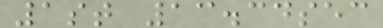1st 13.34sec
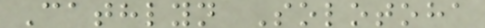Cathlyn Solotoha
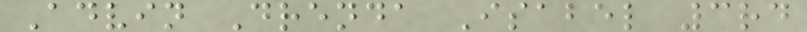Advin Drenda Isabel 3rd
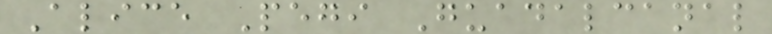Alice Pegi Guadalcanal
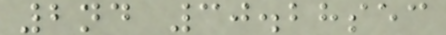2nd 30.28sec
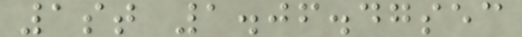1st 1.06.47sec
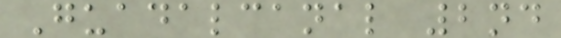Guadalcanal 2nd
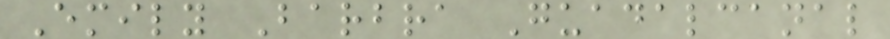Emily Barbra Guadalcanal
